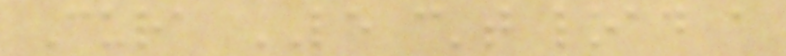Cura LE can't load a
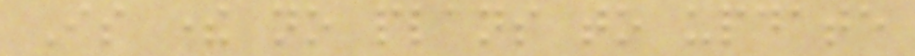Is there no plans to update
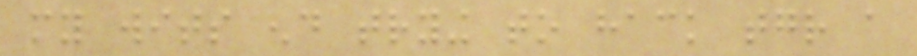my wits end trying to hack together a
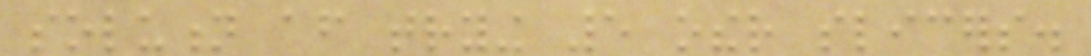solution after trying 5 other slicers.
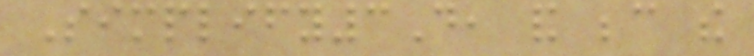Simplify3D, and because the
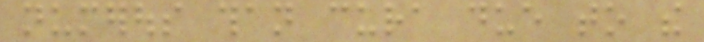numerous than cura due to the
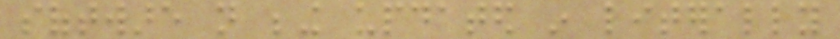software not being updated in literally
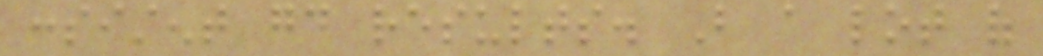consistent good results. But a lot of
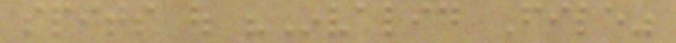spits out "Invalid File"
